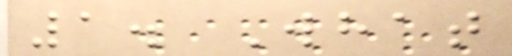1. What
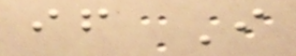if I
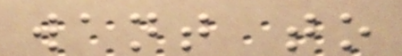want to
